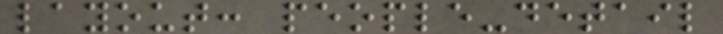layout: people-detail
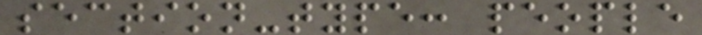section-type: people
